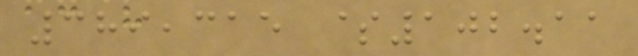389,315 $102.11
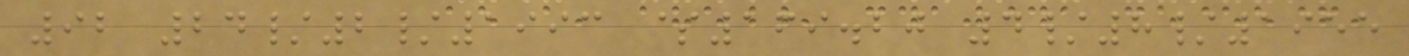92 24/2/1993 $169.20 4/8/1955
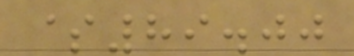$89.00
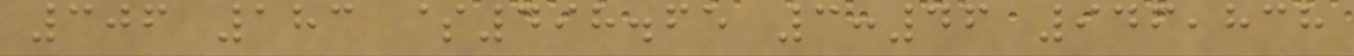306 183 $498.65 3:46 946,838
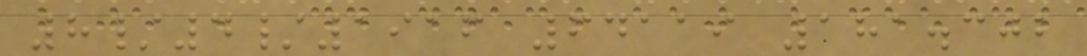8/4/1916 64119 181.302
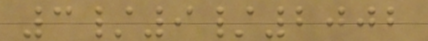3/9/2002
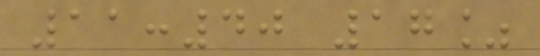11:40 17%
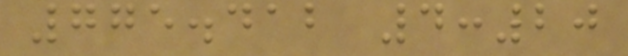775.412 4:20
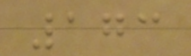173
